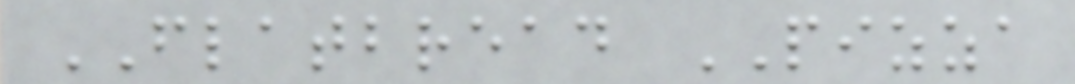FLATBREAD PIZZA
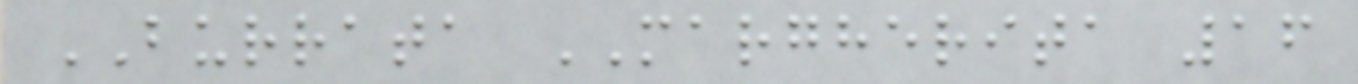BURRATA MARGHERITA 16
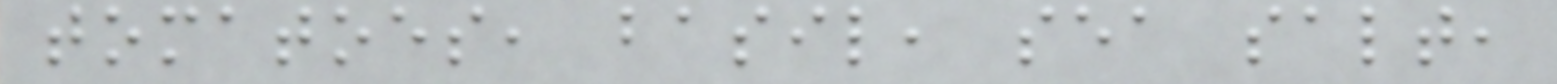tomatoes, basil, sea salt,
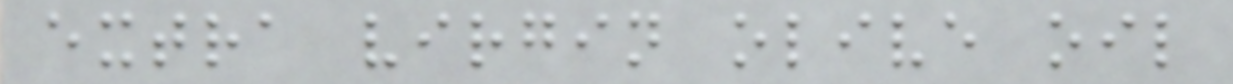extra virgin olive oil
